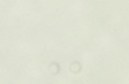-
